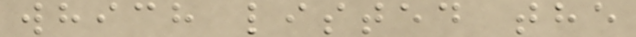which listed the
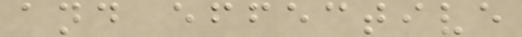and effective
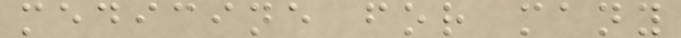medicine for many
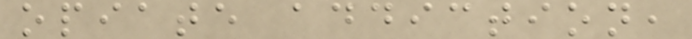opiate addiction,
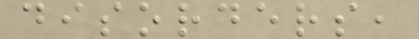disorders,
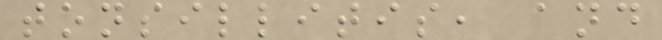tonsillitis, and
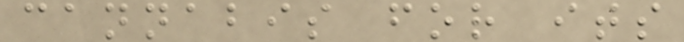cannabis for its
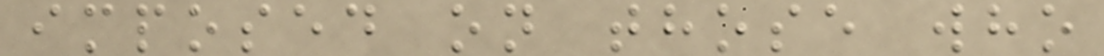imposed on those who
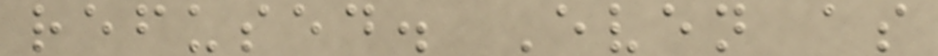refused. Even as
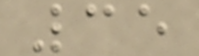35
